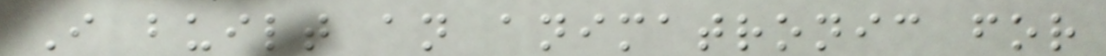I built an animatronic for
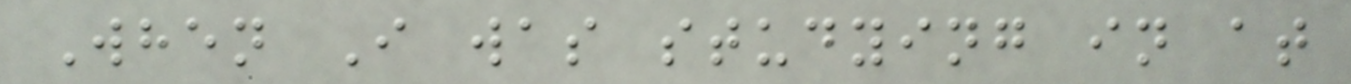When I was studying in at
